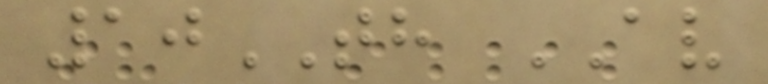10TH AV
